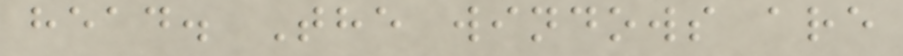head. The windows are
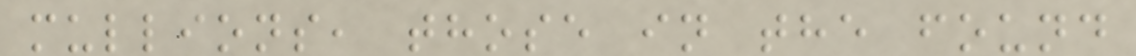mullions, those in the found
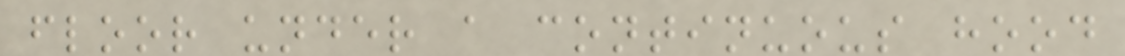floor under a continuous hood
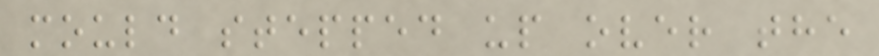mould stepped up over the
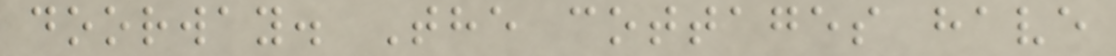doorway. The cottages have
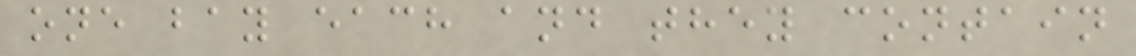one bay each and they contain
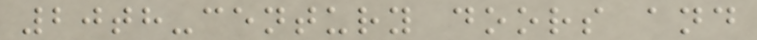20th-century doors and
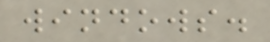windows.
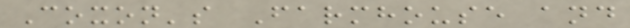Coxon's Farmhouse and
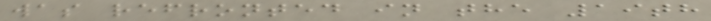was refronted in the 19th
